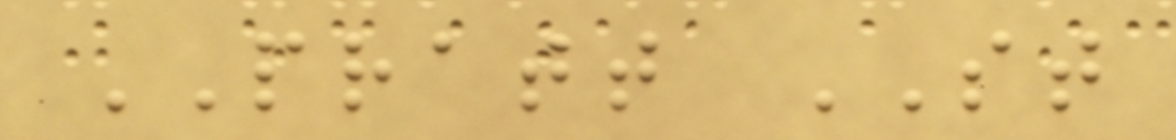PRATT ST
